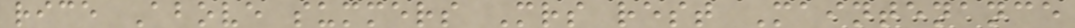rice Above summers Mrs rest Maintenance
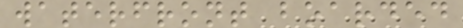waterfront boarded
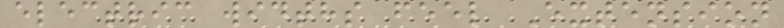electric widths feel Extension
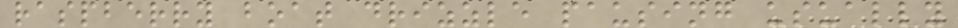raspberry boat drizzle pausing usually
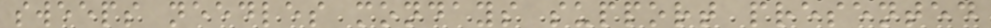sweeps needles mondays support presented
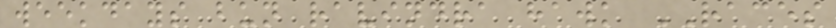weekdays bun ravindra hawk RACES
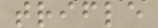trifle
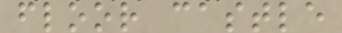floor castle
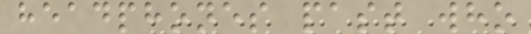headphones past who
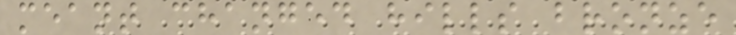meant changed hills bronze
